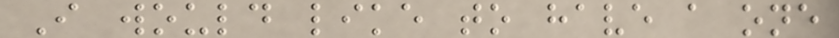I would like to have a one
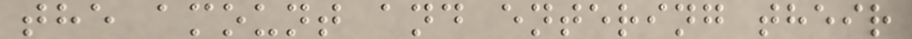the amount and entering their
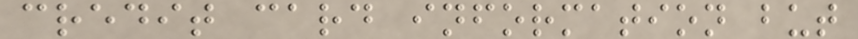credit card information but
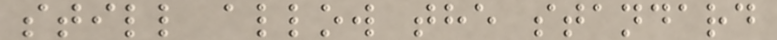still allow the standard
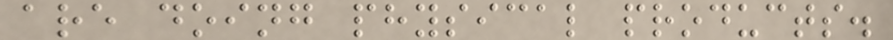are doing physical products.
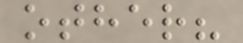other?
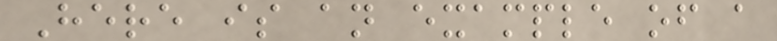Here is an example of a
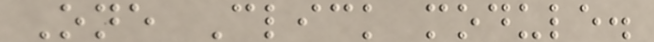One Click module.
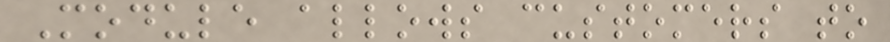Module allows customers to
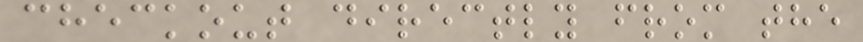checkout directly from the
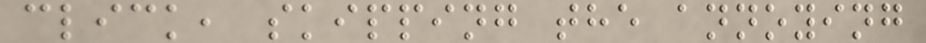click, skipping the annoying
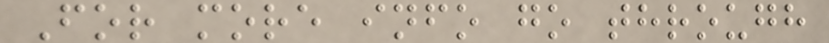For more info go through
